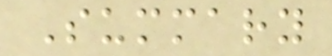Summary
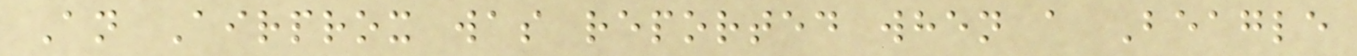An Airprox was reported when a Beagle
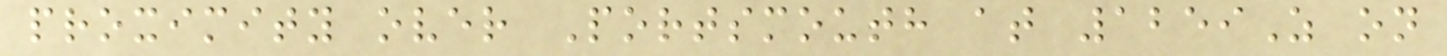proximity over Portsmouth at 1259Z on
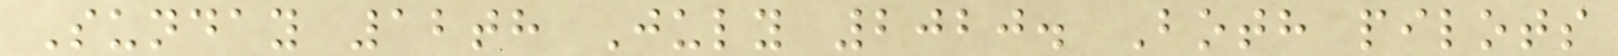Sunday 12th July 2020. Both pilots
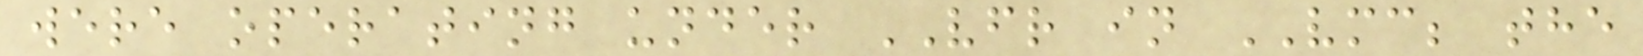were operating under VFR in VMC; the
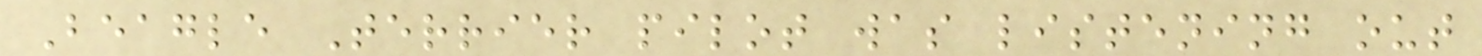Beagle Terrier pilot was listening out
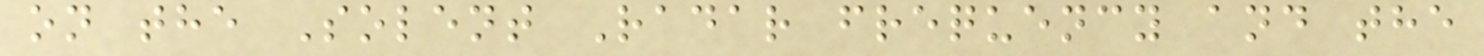on the Solent Radar frequency and the
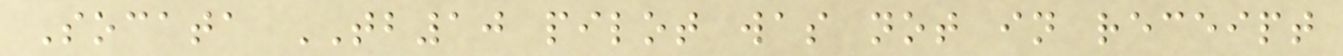Socata TB10 pilot was not in receipt
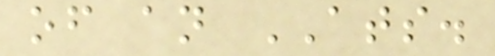of an ATS.
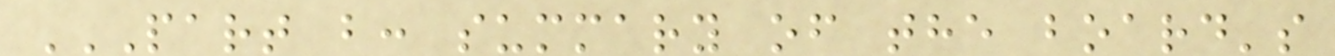PART B: SUMMARY OF THE BOARD'S
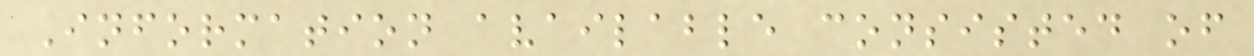Information available consisted of
